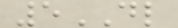5DL
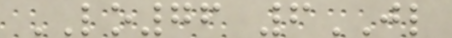LO76 6JL
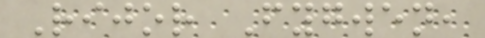Rijor Fygwen,
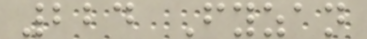224 Fyzan
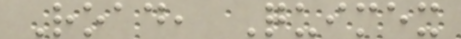Road, Quimex
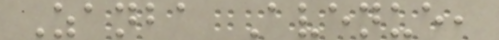Zanba Avenue,
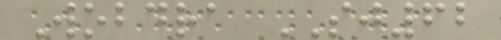Wobdra SJ62
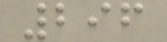296
